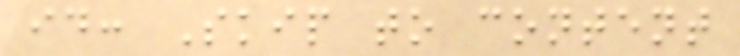id: Skip to content
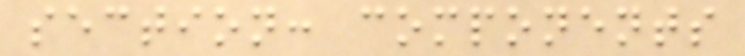section: components
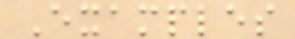Examples
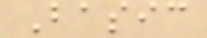Basic
